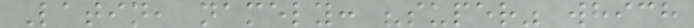Latin, namely: "super" which
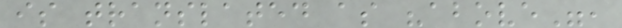is translated as "above",
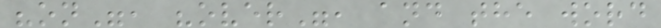"on", "over", and the word
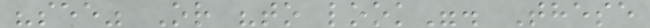"see" Or "to look". These
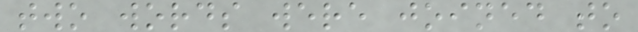two words were joined to
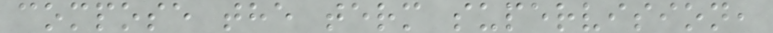compose the term supervision,
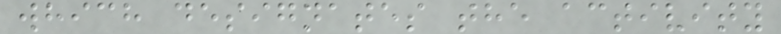which designates the activity
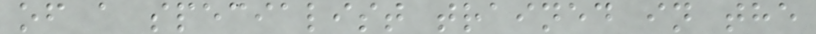of a specialist trained in the
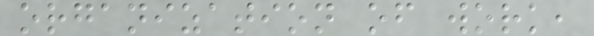organization of work,
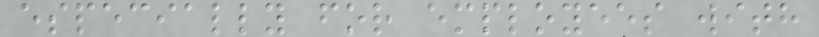especially for employees with
